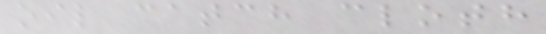oil catch cloth
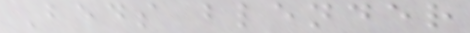Beds blender
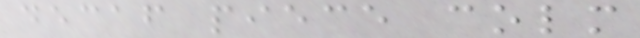decaf piece colm
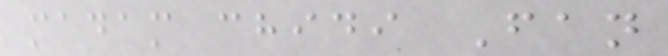madam chidi Fan
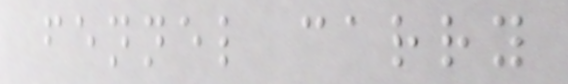fennel carry
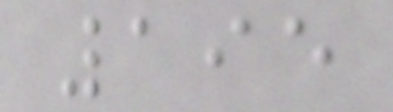195
